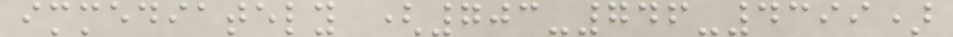immediately (703-746-4399)
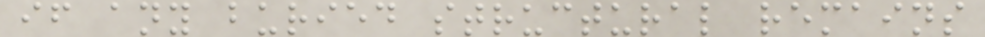if any buried structural remains
